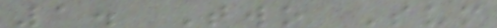1. Two Sum
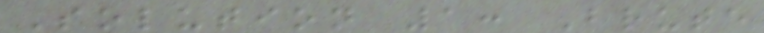Solution 1: Brute
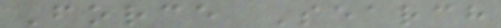Force Search
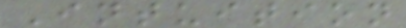Intuition
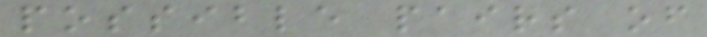possible pairs of
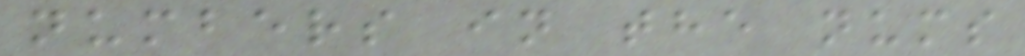numbers in the nums
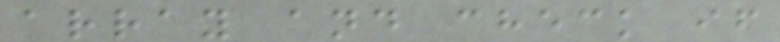array and check if
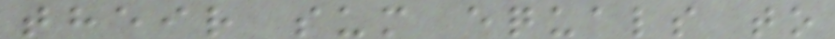their sum equals to
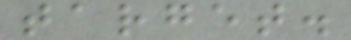target.
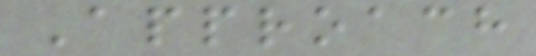Approach
